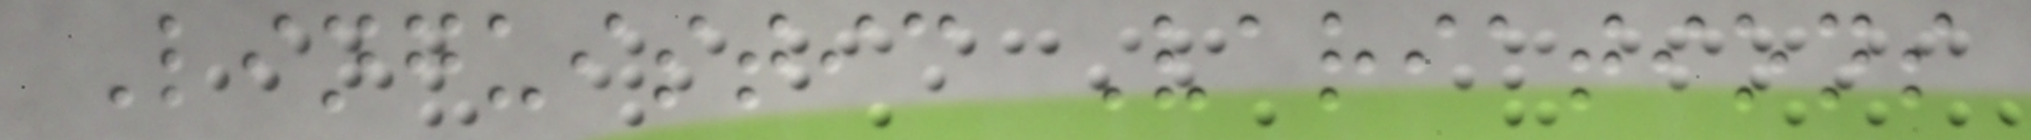Linguistic Variations
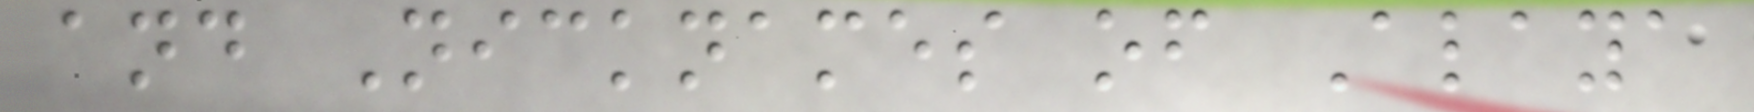and Nicknames of Alaya
